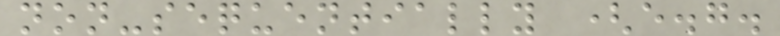non-sequentially (e.g.
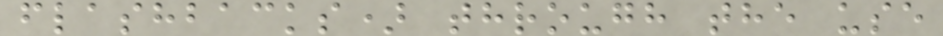flashbacks) through the use
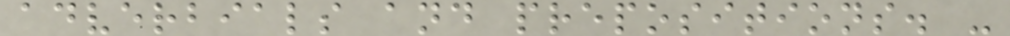adverbials and prepositions. -
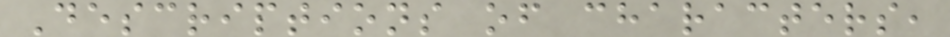Descriptions of characters,
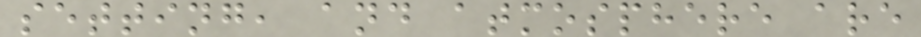setting, and atmosphere are
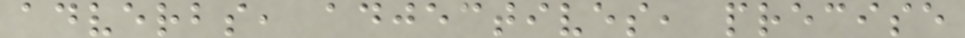adverbs, adjectives, precise
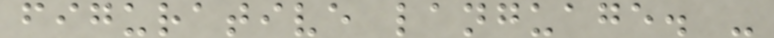figurative language. -
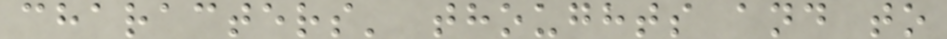characters' thoughts and to
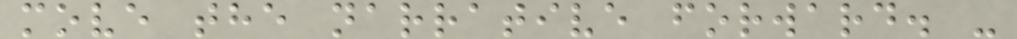move the narrative forward. -
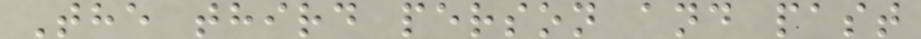The third person and past
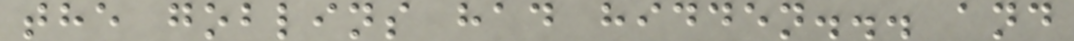the goblins had hidden... and
